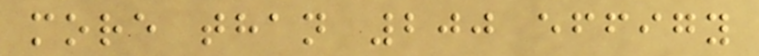more than 200 effigy
